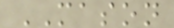MASON
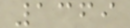1369
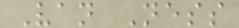Van Ness
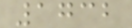1732
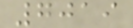7019
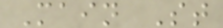Main St
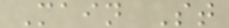Main St
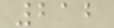212
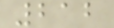212
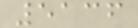5136
